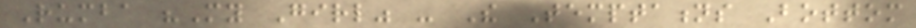Rumba "My Girl" - The Temptations Bottom
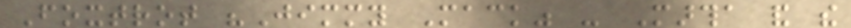Foxtrot "Jimmy Mack" - Martha and the
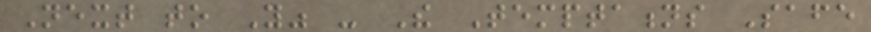Next to You" - The Temptations Safe
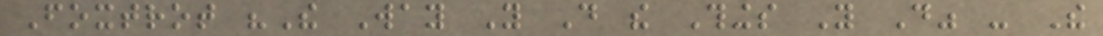Foxtrot "The Way You Do the Things You Do" - The
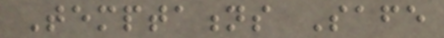Temptations Safe
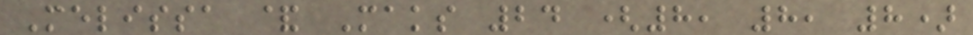Melissa & Maks 24 (8, 8, 8)
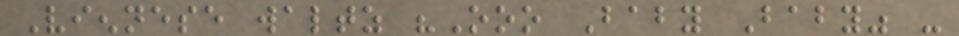Viennese waltz "Ooo Baby Baby" -
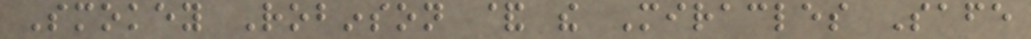Smokey Robinson & the Miracles Safe
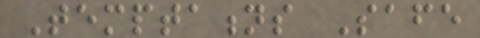Temptations Safe
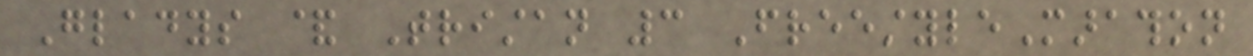Gladys & Tristan 3 FreestyleMarathon
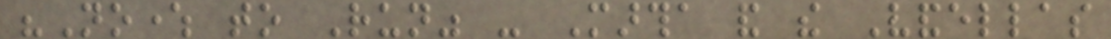"Nowhere to Run" - Martha and the Vandellas
